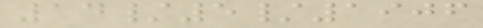14/5/1906
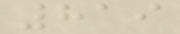819
